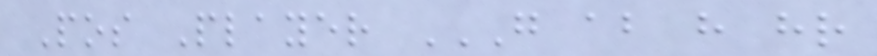Pos Player G AB H HR
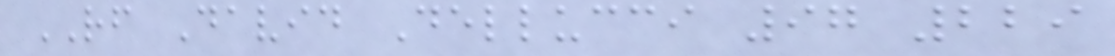RF David Dellucci 97 229
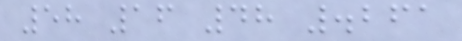58 16 48 .261
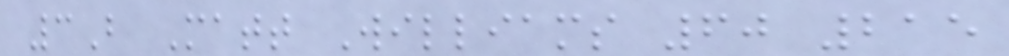3B Matt Williams 60 215
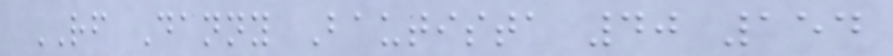RF Danny Bautista 40 154
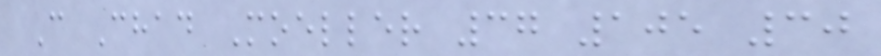C Chad Moeller 37 105 30
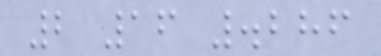2 16 .286
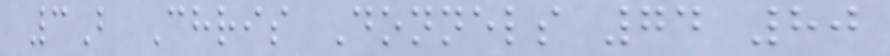3B Chris Donnels 74 80
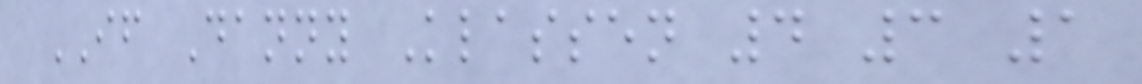IF Danny Klassen 4 3 1
